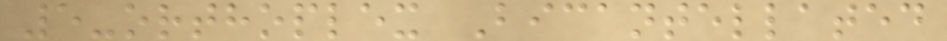5-orthoplex Bicantellated
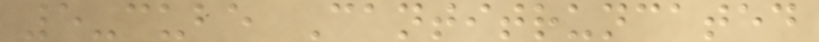5-cube Cantitruncated
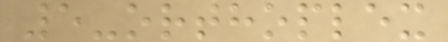5-orthoplex
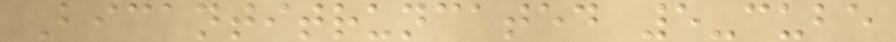Bicantitruncated 5-cube
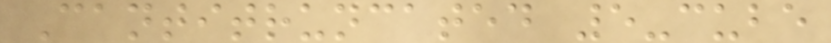Cantitruncated 5-cube
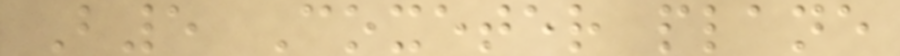B5 Coxeter plane
